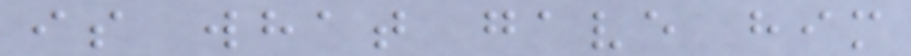is what gave him
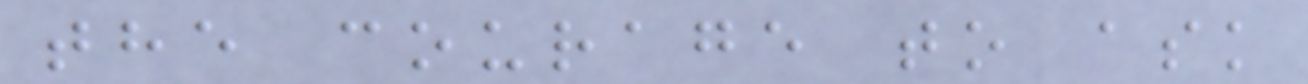the courage to ask
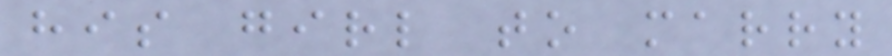his girl to marry
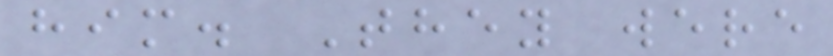him. They were
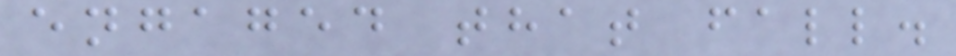engaged that fall.
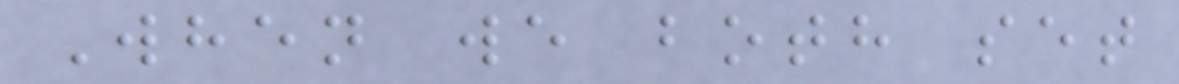When we both set
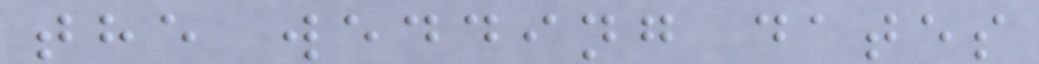the wedding dates
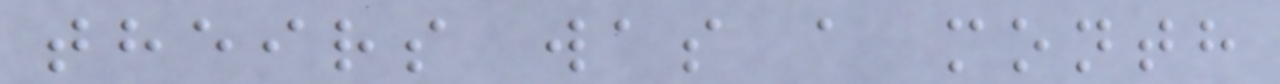theirs was a month
